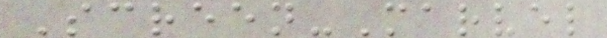Screen-Marvel
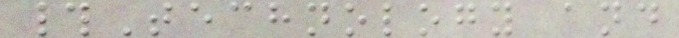#Technology and
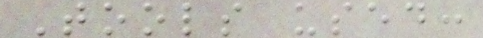Tools used:
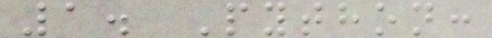1. Python:
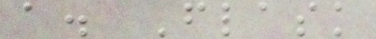a. Flask
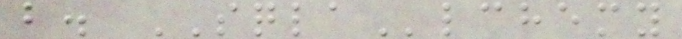b. SQLAlchemy
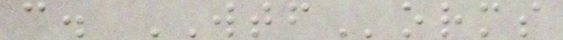c. WTForms
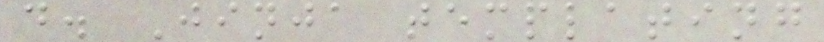d. Jinja templating
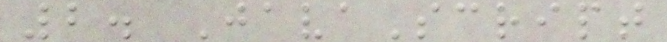2. JavaScript
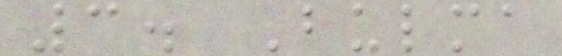3. Bulma
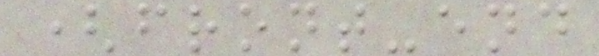(front-end
